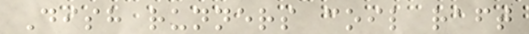Dish runners coil raft
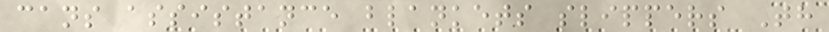cans assistance blankets slippers Th
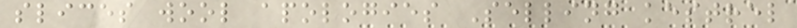slices wool apologies Selling kestrel
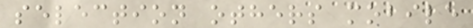selection others mobile
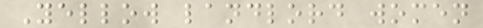Yellow landlord women
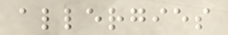allergies
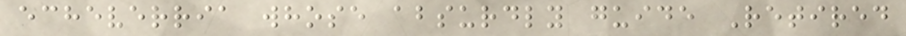echeverria whose absurdly guide Retired
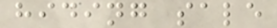hiding sale
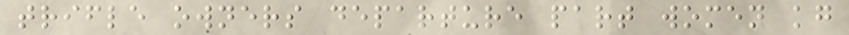trifle owners departure part women kg
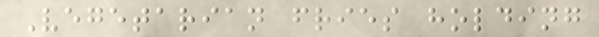Vegetarian fries holding
